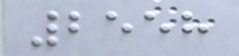2558
